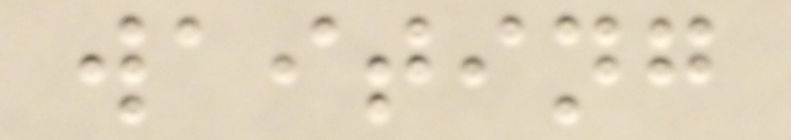waiting
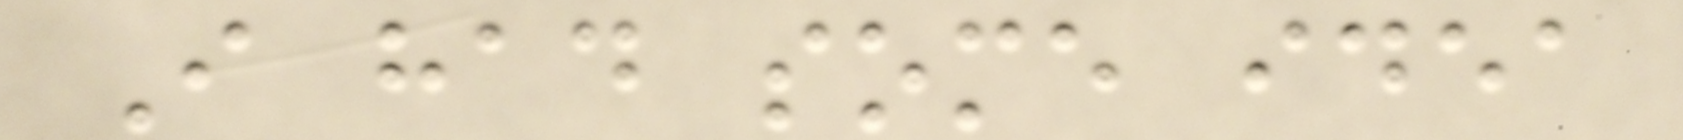I had some idea
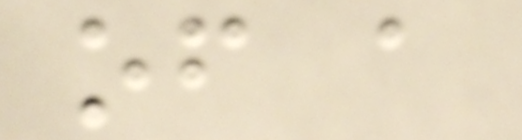of a
